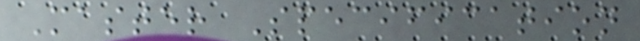Master Specification
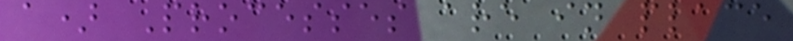a) Processes are in place
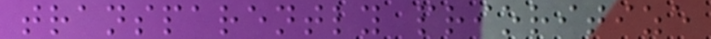transparently prioritize
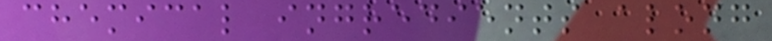chemical ingredients along
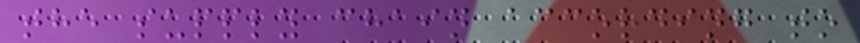the supply chain according to
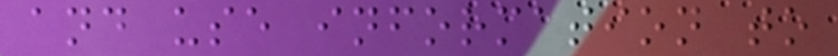and use information to
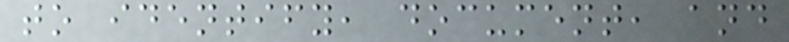to identify, document, and
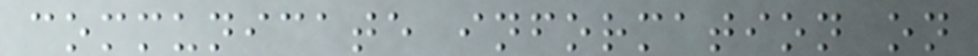communicate information on
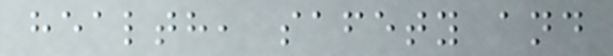health, safety and
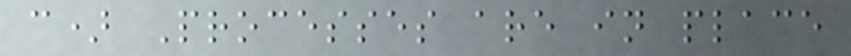c) Processes are in place
